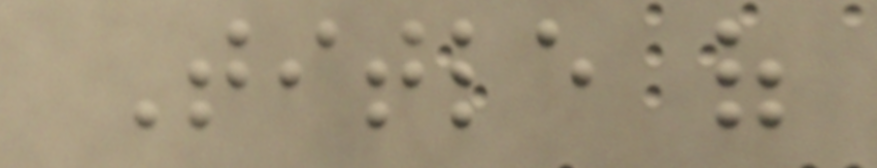Title of
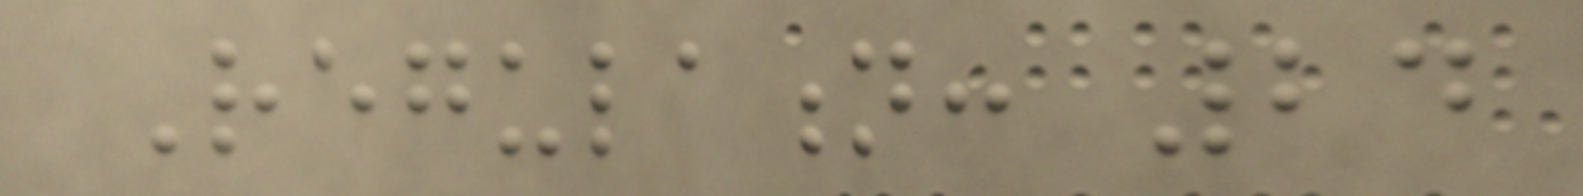Regulation: 24
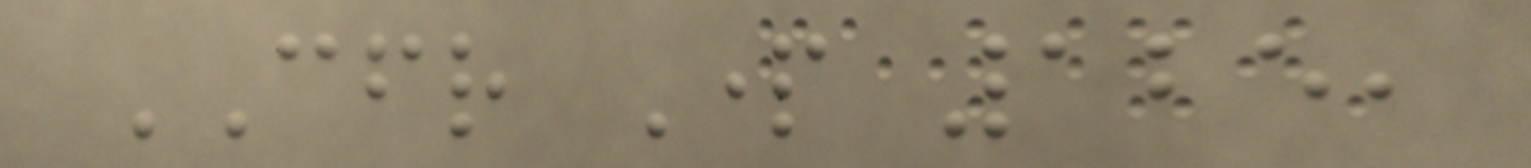CFR Part 125,
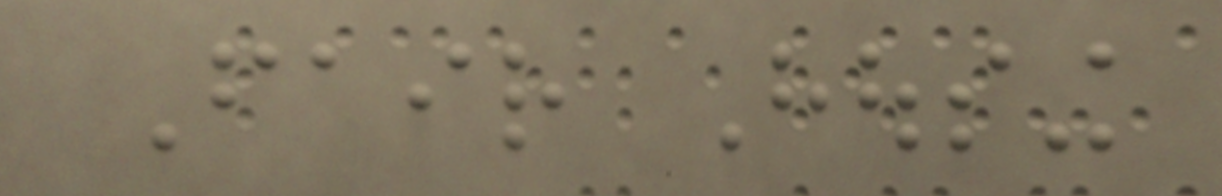Fair Housing
